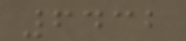6432
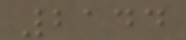2144
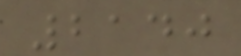2140
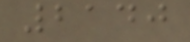2140
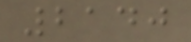2140
